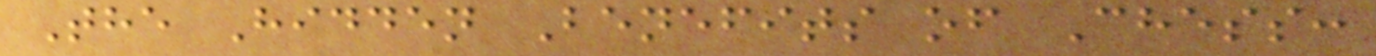The Hidden Benefits of Chess:
